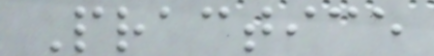Practice
